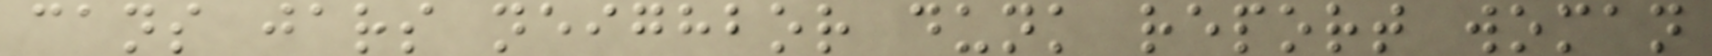cans jars neighbor dunk report woman
